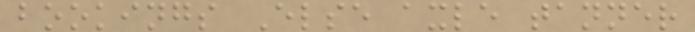bookings Else axle tanner
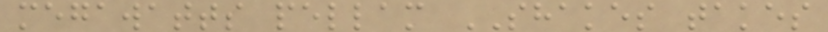megawatts pellam SHAKES takes
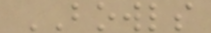BOWLS
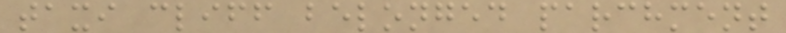taxi cliff belonged parchment
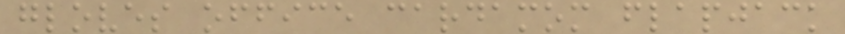gloves office cardamom flapjack
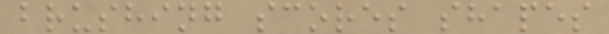brushing scores shapes
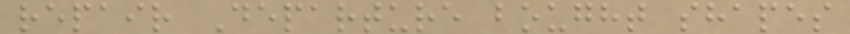repair Departure bought shapes
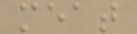meat
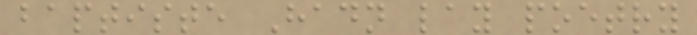baptiste Hadn lay poetry
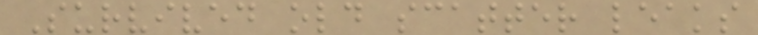Survived old scatter leaks
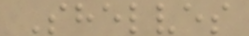Shelves
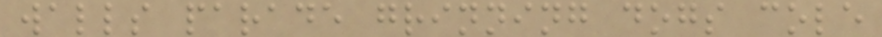walls parade grinning dogs cole
